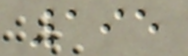195
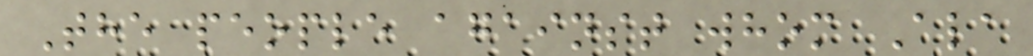The people against whom Ala
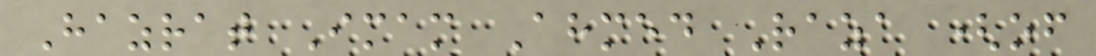Hazrat Imam Ahmed Raza (of
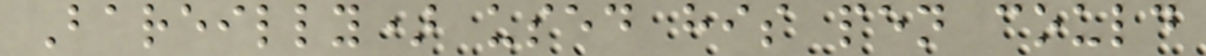Bareilly) used his pen could
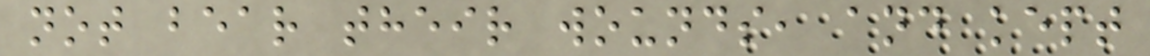not bear their wounds, and kept
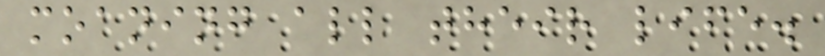moaning all their life.
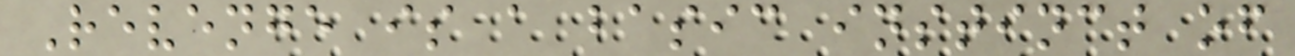Revenge is a basic instinct of
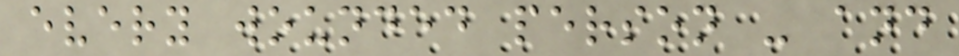every wounded person - and
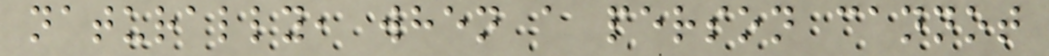naturally, when a person cannot
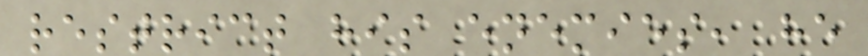restrict his enemies, he
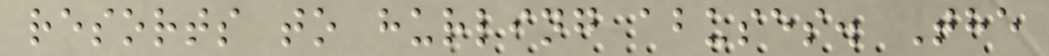resorts to hurling abuses. The
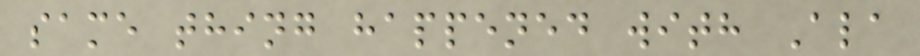same thing happened with Ala
